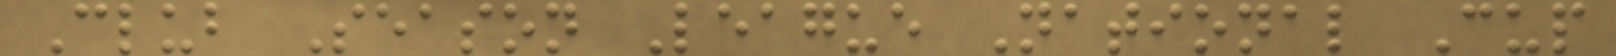Club Season League National Cup
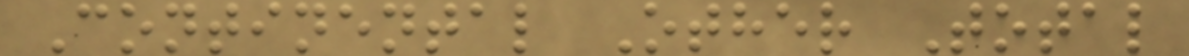Continental Other Total
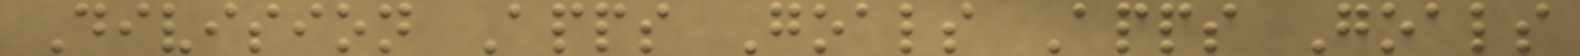Division Apps Goals Apps Goals
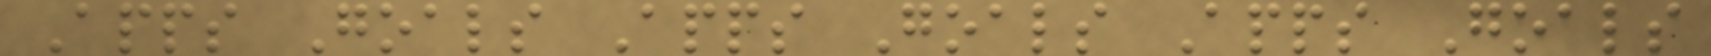Apps Goals Apps Goals Apps Goals
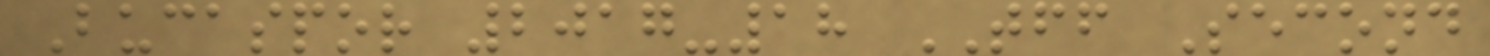Bucaspor 2017-18 TFF Second
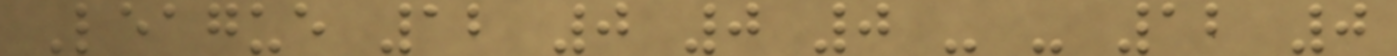League 12 0 0 0 - - 12 0
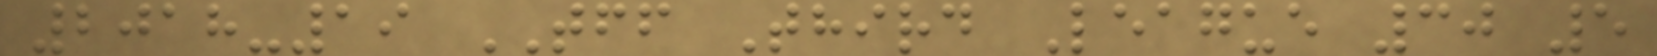2018-19 TFF Third League 30 5
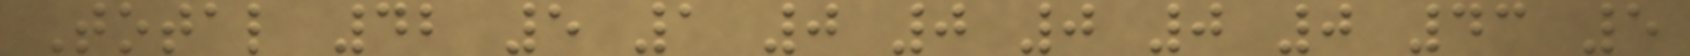Total 42 5 1 0 0 0 0 0 43 5
